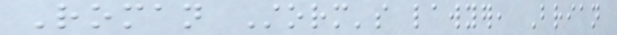Roman Storm's lawyer, Brian
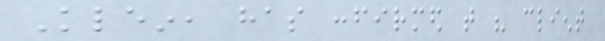Klein, has confirmed that his client
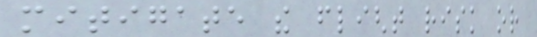mitigate the flight risk or
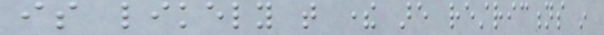is likely that there are restrictions in
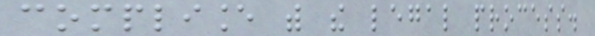compliance with the legal process.
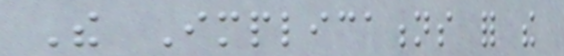The Implications for the
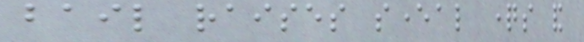bail raises several questions and
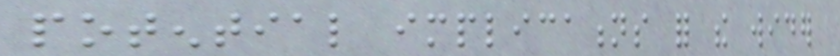potential implications for the wider
